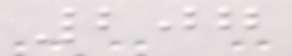207
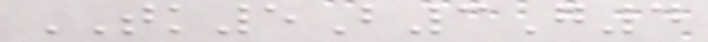TK5B3G4
